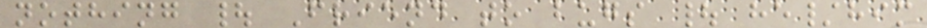nothing | Friend to bugs | he/him
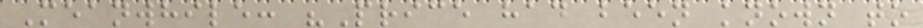Meanwhile: "Price had been known to
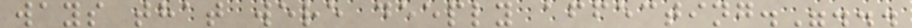ways that were deeply affecting."...
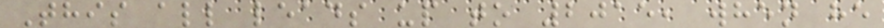This all leads up to 2015, when he
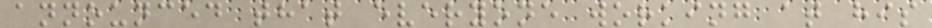announced that everyone working at his
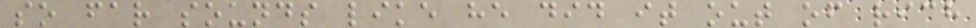so far sounds like he did it out of rich
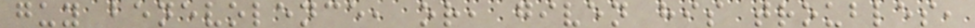guy benevolence, or, given his troubles,
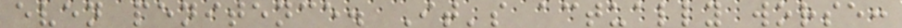even penitence. It's actually worse:
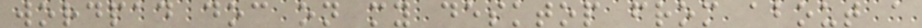wordpad doc on my desktop from about a
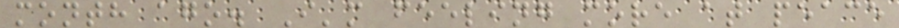month ago. I'm feeling more at peace
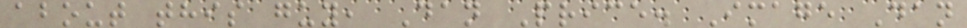about this guy, Dan Price. Image Dan
